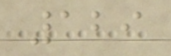129
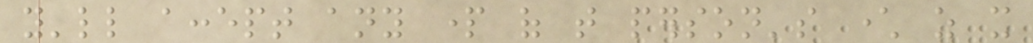you'll accept any part of that person's character as it
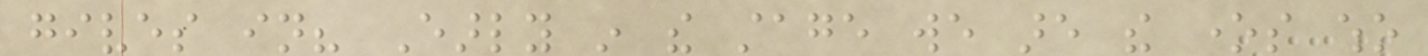gives in? Early in the stage we are the ones who
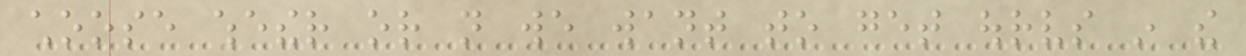choose whether or not we want to get ourselves in the
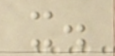it.
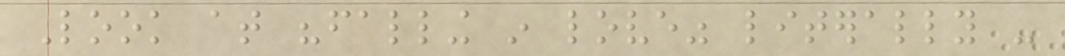Look at "falling in love" literally -
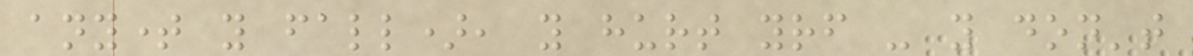anytime you fall), you hurt yourself - you don't
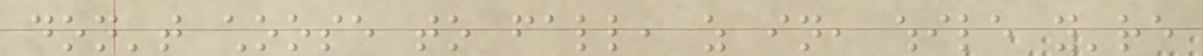don't choose to fall, as in, while you're
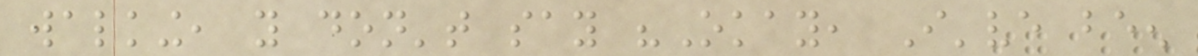walking, you don't say "Okay, I've been
